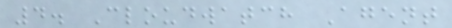4. Cloudwatch Agent
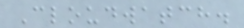Cloudwatch.
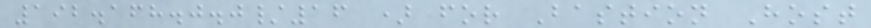192.168.0.0/16 ) for Bastion Host
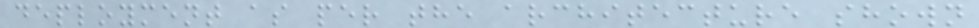deployment as per the architecture shown
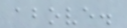above.
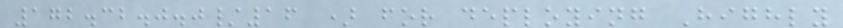172.32.0.0/16 ) for deploying Highly
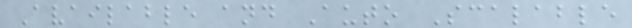Available and Auto Scalable
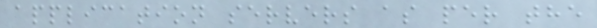application servers as per the
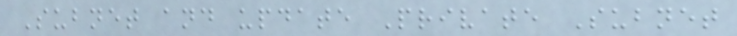Subnet and update Private Subnet
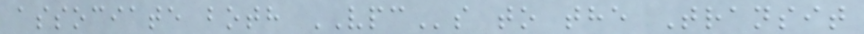associate both VPCs to the Transit
